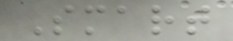Smart
